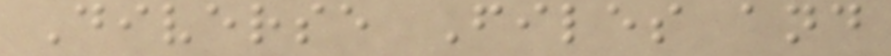Diverse Files and
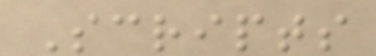Scripts
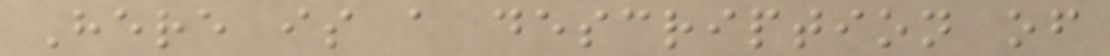Here is a description of
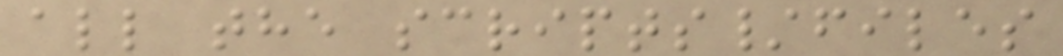all the scripts/files
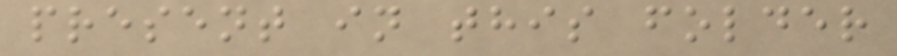present in this folder
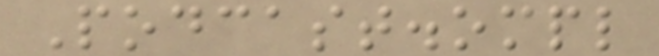Podcast.ompl
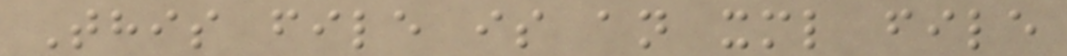This file is an xml file
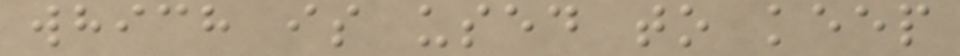which is used to keep
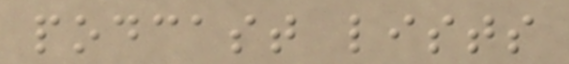podcast lists
